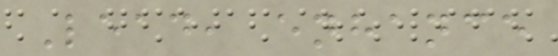Lead, enhance
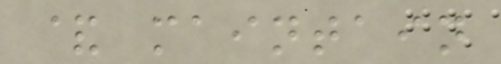& maintain
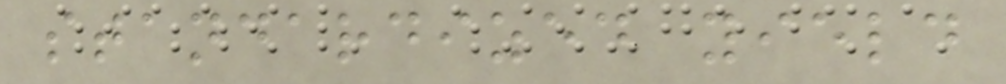standardized yield
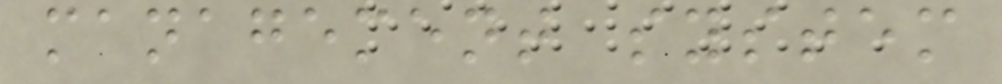management system
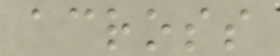across
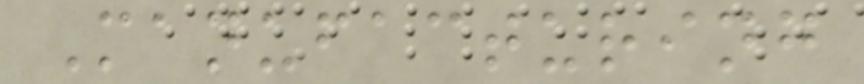Manufacturing
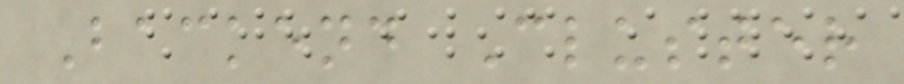Backend Cluster
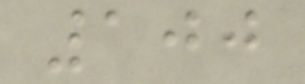100
